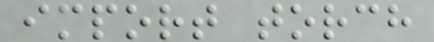import torch
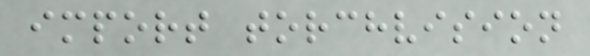import torchvision
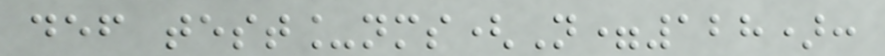def test_nms(N=128):
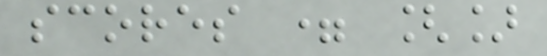scores = []
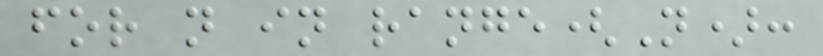for n in range(N):
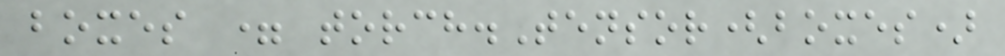boxes = torch.Tensor(boxes)
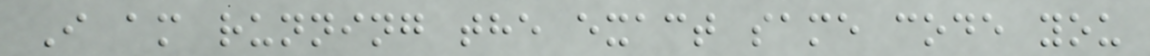I am running the exact same code you
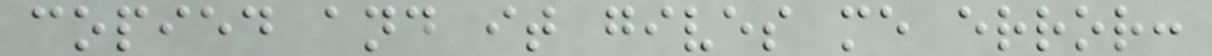copied and it gives me error:
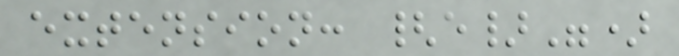extension: {e}")
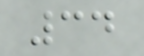34
